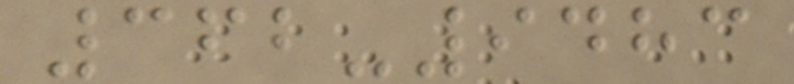362-9483
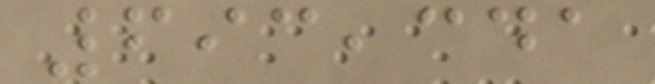693,341
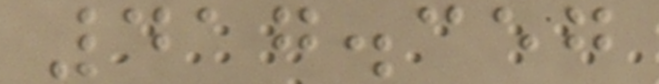417.357
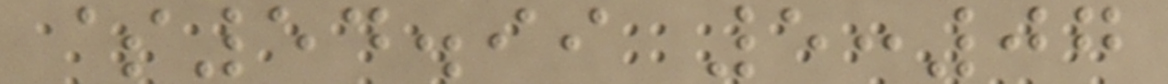$54.99 5:07
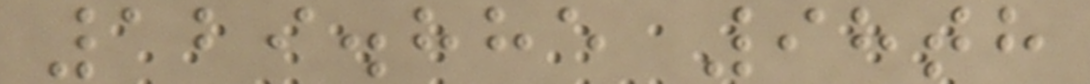129.885 98th
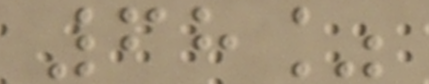68%
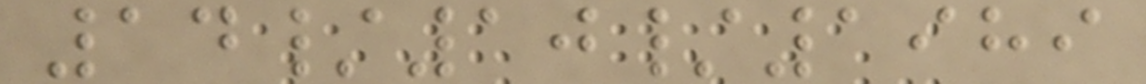14/10/1989
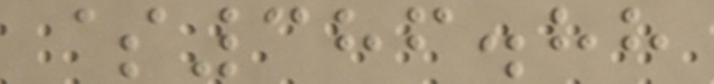$386.88
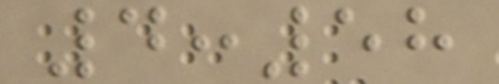4:58
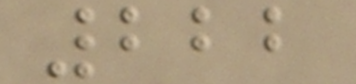222
